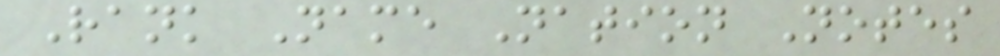Rank Name Nation Notes
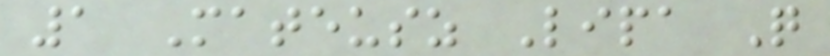1 Mateusz Lipa Q
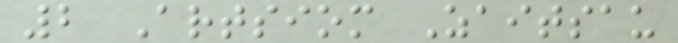2 Artsiom Zaitsau
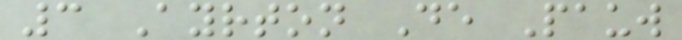3 Ayrton De Pauw
